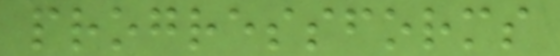progressforms
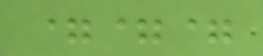===
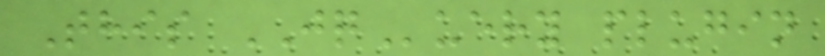This JQuery plugin
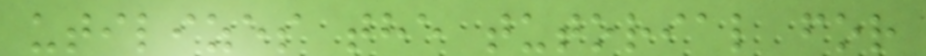utilizes the tutorial for
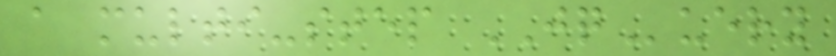a multi-step JQuery
